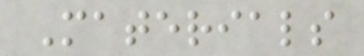Materials
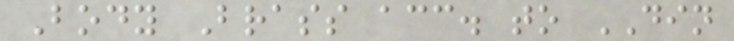Body Brass acc. to DIN
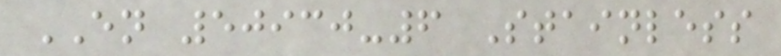EN 50930-6 Stainless
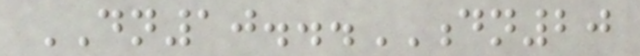DN10...DN20
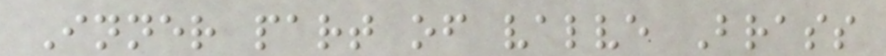Inner part of valve Brass
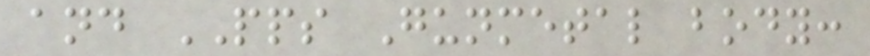and PPS Gunmetal body:
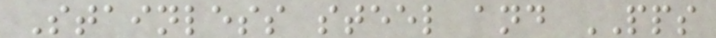Stainless steel and PPS
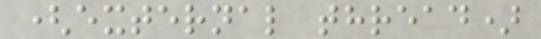(external thread)
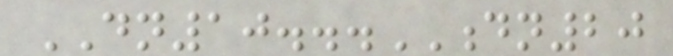DN10...DN20
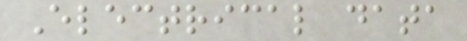Electrical data
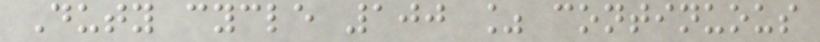Duty cycle 100 % continuous
